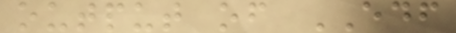output of EDF
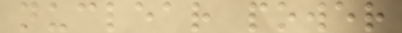nuclear power
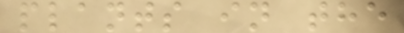plants in the
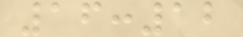16:12
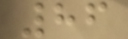86
